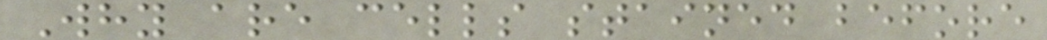Why are cells stained before
